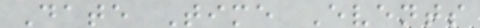Date Time Events
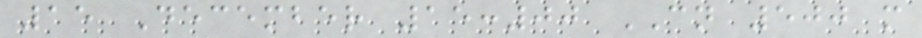15 December 15:00 CN 500 m
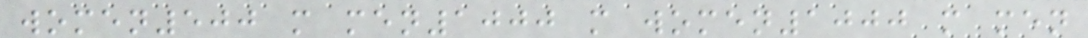women500 m men1000 m women1000 m men
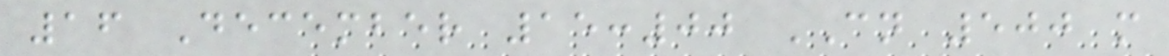16 December 15:00 CN 500 m
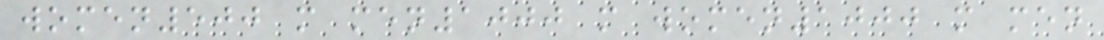women500 m men1000 m women1000 m men
